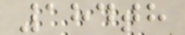184th
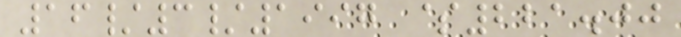16/3/1997 $221.00
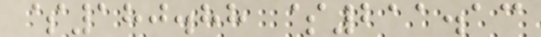$180.88 $211.13
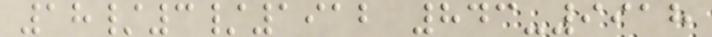18/3/1912 843-9918
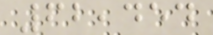62,454
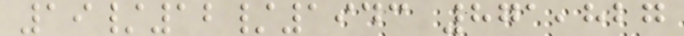19/12/1943 871,827
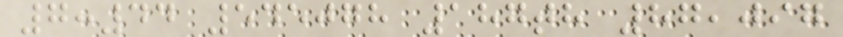7:44 545078 187th 87,097
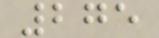275
